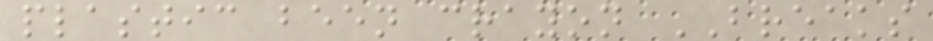plastic been crayon BREAKS
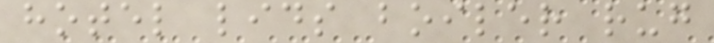hotel lids boiler rug
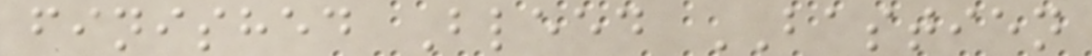finished Bleed BASTIEN
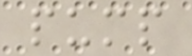pump
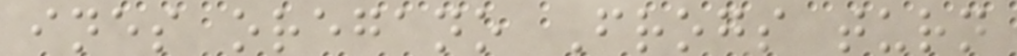ines oregano Frogs turn
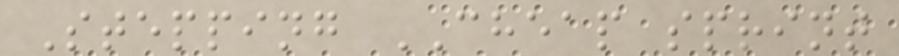Stepping CHEAP sprint
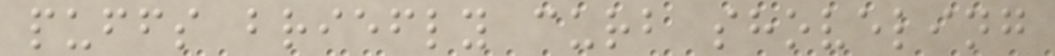puffs briefly curb shoveling
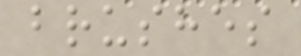brushes
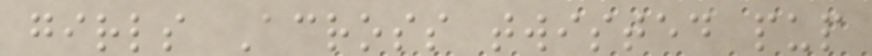girls Across twisted pup
